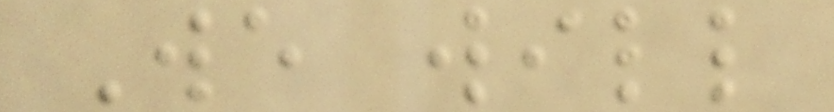We will
